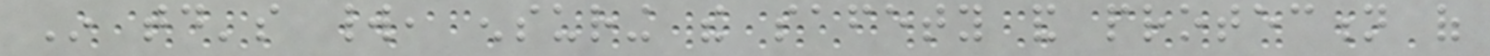In today's world, ensuring the safety and protection of
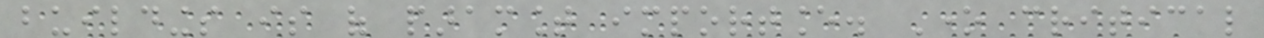buildings is of paramount importance. One critical
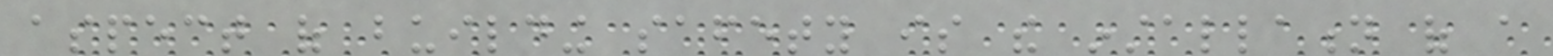aspect of building safety is the installation of a
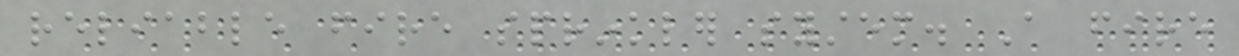reliable fire sprinkler system. A fire
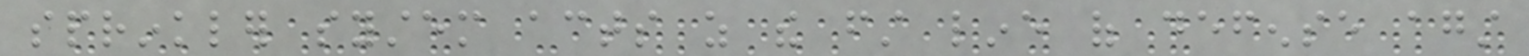sprinkler system acts as the first line of defense against
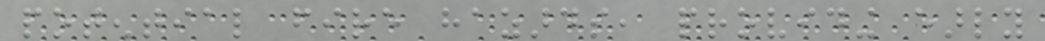potential fire hazards, providing early
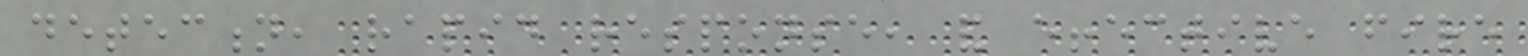detection, rapid response, and effective fire
